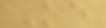Ke
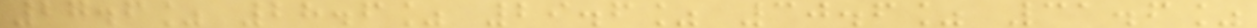27.6% 28.6% 29.6% 30.6% 31.6%
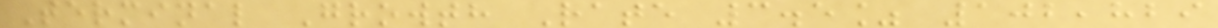Terminal Growth Rate 3.5% 102,829
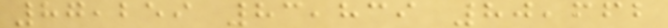87,259 83,839 80,662
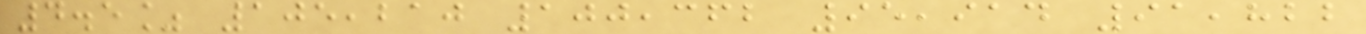4.5% 105,210 100,362 95,914 91,822
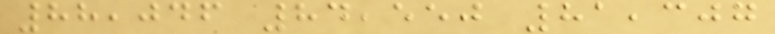88,046 84,550 81,307
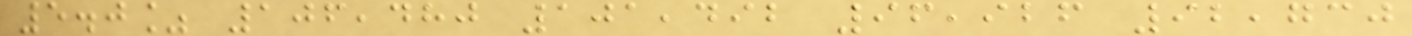5.0% 106,480 101,492 96,926 92,730
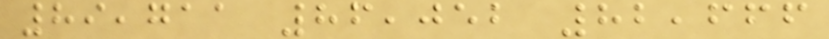89,711 86,052 82,666
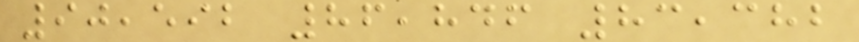90,592 86,846 83,382
